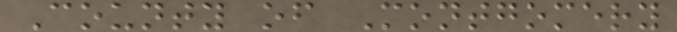County of Montgomery
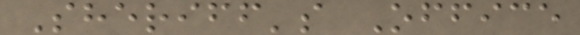Sheriff's Office
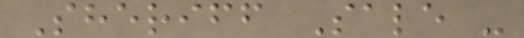Sheriff Sale -
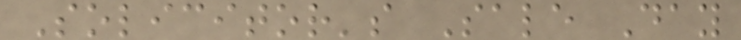Solicitor's Sale Day
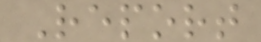Report
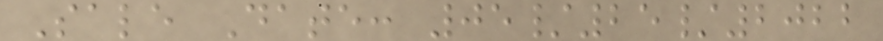Sale Date: 05/25/2022
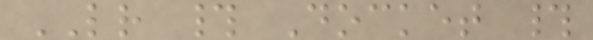LR # Docket #
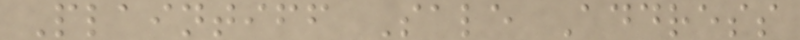Plaintiff Sale Address
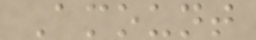Amount
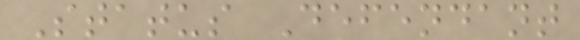Status Defendant
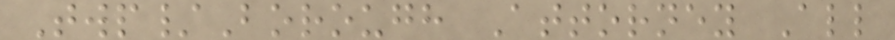Twp/Borough Attorney All
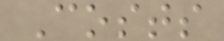Costs
